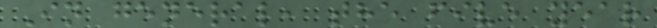In general, the five year
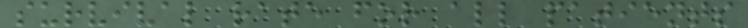survival rate for all patients
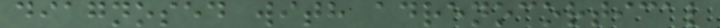diagnosed with adrenocortical
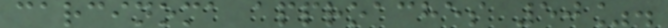carcinoma approaches 50%.
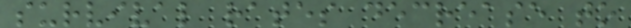survival rates decrease to
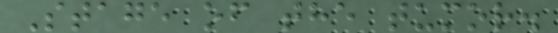Stage of the tumor.
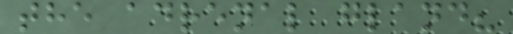the adrenal gland?
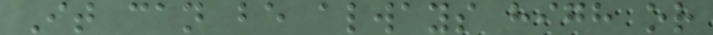It can be always high or
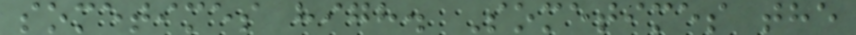sometimes high. Sometimes the
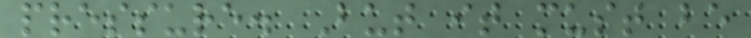pressure. But it must be
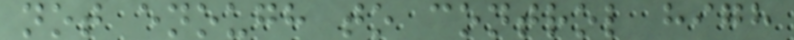not enough to control high
